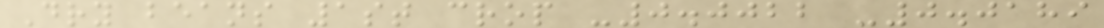Dry beans 1st crop -0.0022 -0.0189
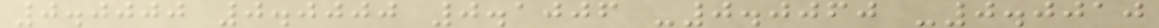0.0000 0.0000 0.1006 -0.0060 -0.0010
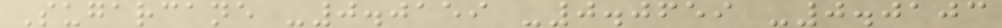Sugarcane -0.0159 -0.0659 -0.0103
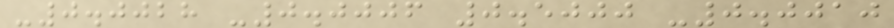-0.0028 -0.0006 0.5000 -0.0010
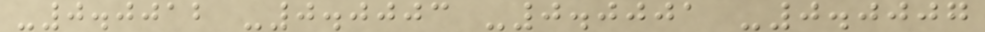-0.0012 -0.0003 -0.0001 -0.0007
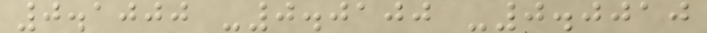0.1000 -0.0100 -0.0010
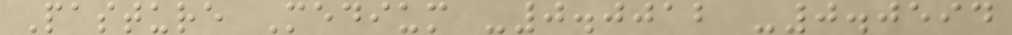Pasture Medium -0.0012 -0.0594
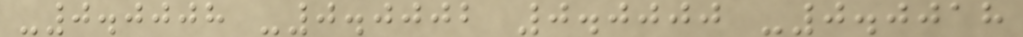-0.0008 -0.0002 0.0000 -0.0018
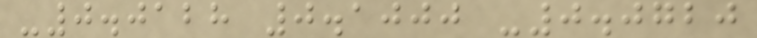-0.0128 0.1000 -0.0720
